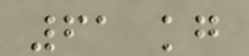61 kg
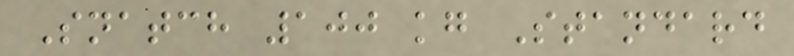Snatch 100 kg Standard
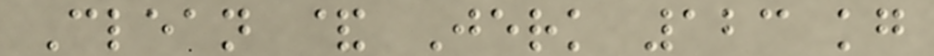Clean & Jerk 123 kg
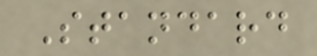Standard
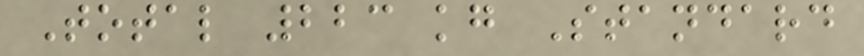Total 223 kg Standard
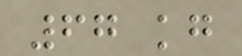67 kg
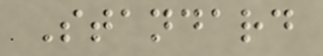Standard
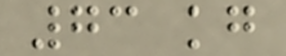73 kg
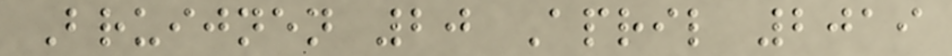Bruijnen 20 April 2019
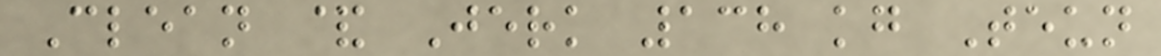Clean & Jerk 138 kg Teun
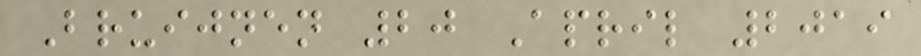Bruijnen 20 April 2019
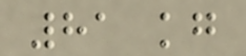81 kg
